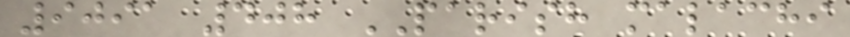9091 408 PARISH malachi
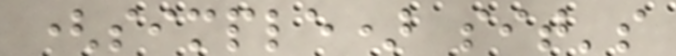(simple) sit's
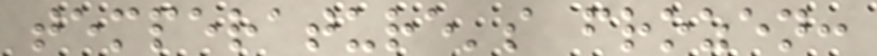temperature's frozen:
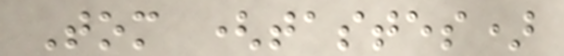Tom (tastes)
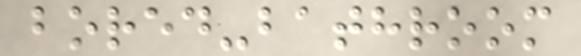bored-bathroom
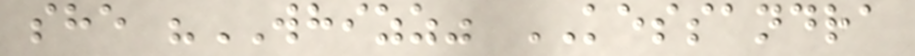she "WHIZZ" KESSANDRA
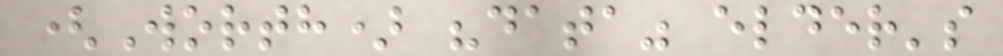(Worth) "data" elder's
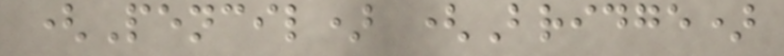(Pencil) (Bridge)
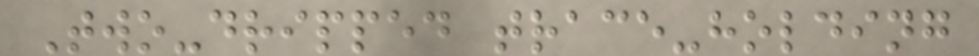Two-dripped trace-holding
